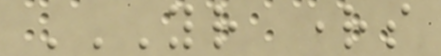YOUR RIGHTS
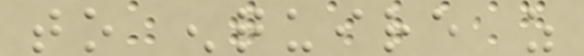to enquire as
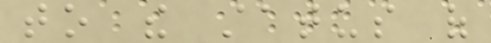to the status of
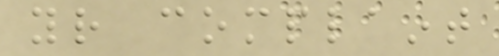your complaint
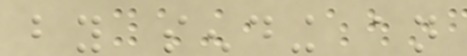by sending an
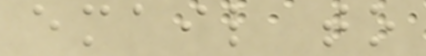email to
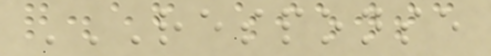RESPONSE
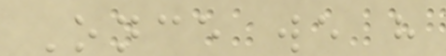Once we have
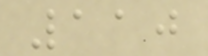110
